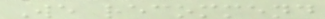We recommend
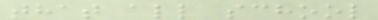that all school
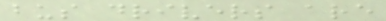bus drivers are
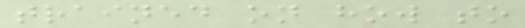trained on how to
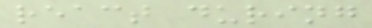react during
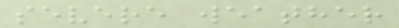severe weather
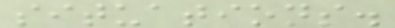situations.
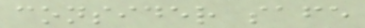consider safe
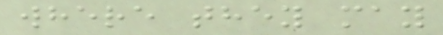where they may
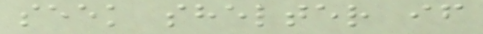seek shelter if
